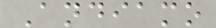Andiamo
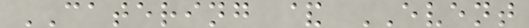CATERING & EVENT
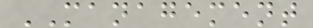MANAGEMENT
